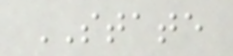STATE
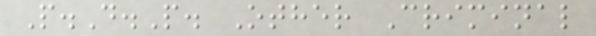P.D.P. Other Criminal
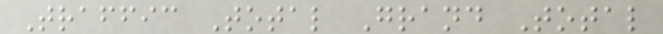Traffic Total Grand Total
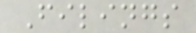Filings
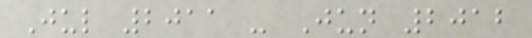Jul 2011 - Jun 2012
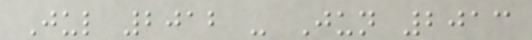Jul 2012 - Jun 2013
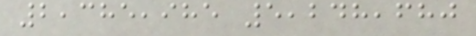2,385,985 5,248,680
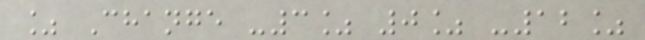% Change -3% 0% -12%
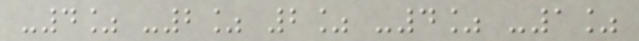-4% -2% 2% -4% -1%
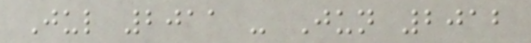Jul 2011 - Jun 2012
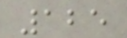125
